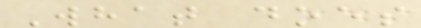What does
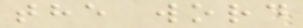the word
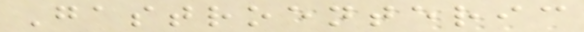Gastroenteric
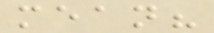mean?
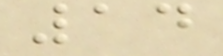14
